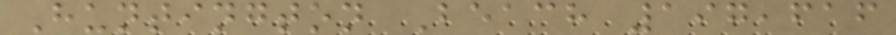Huntington Beach 197,616
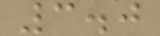3.0
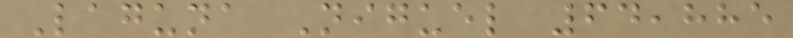Laguna Niguel 64,885
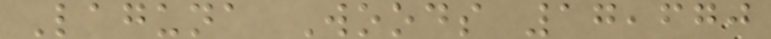Laguna Woods 17,670
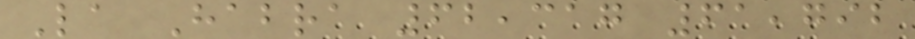La Habra 62,317 61,792
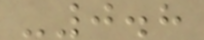-0.8
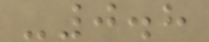-0.8
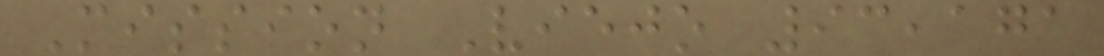Mission Viejo 93,171
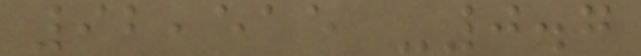92,515 -0.7
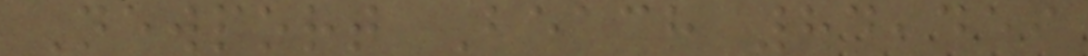Newport Beach 84,459
